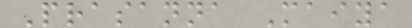Prasanna Maiya
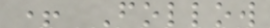+ Follow
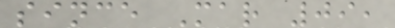since Mar 09,
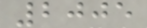2005
